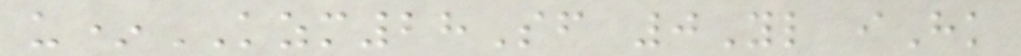u*KZM28Sf 0Yl iHk
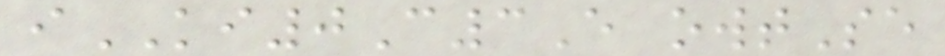iKI0C3E owtSe
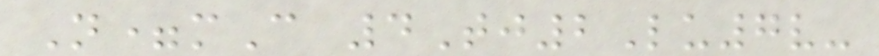N=mC 4Tj2Lu7v-
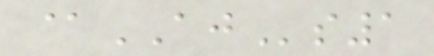@AJs1
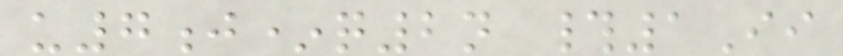u7j*q2n #1Ii
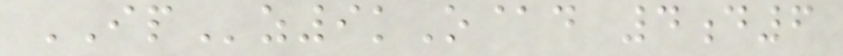IPz9kO@d 4d6
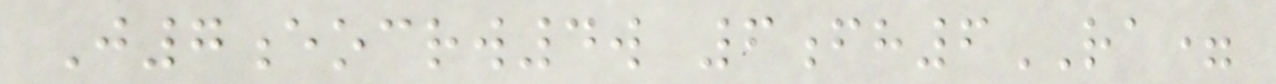J7eocrw4w 6fh6RA=
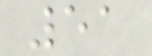51
